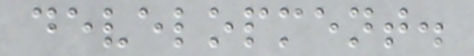development.
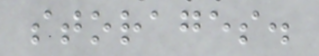storages.
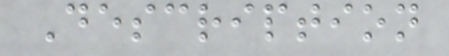Description
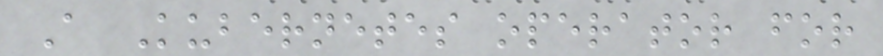A Kubernetes operator for
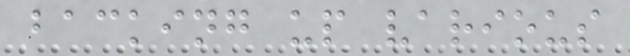backing up various
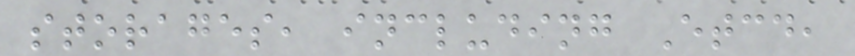storages, including Etcd,
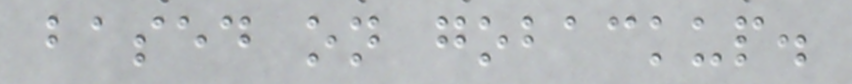based on gobackup.
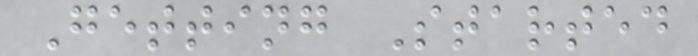Getting Started
